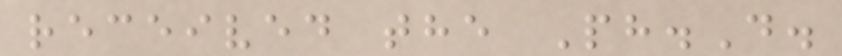received the Ph.D.
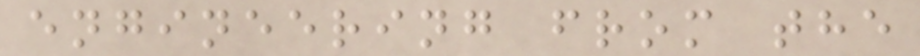engineering from the
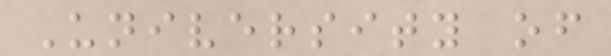University of
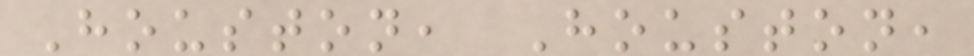Houston, Houston,
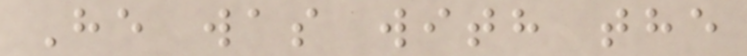He was with the
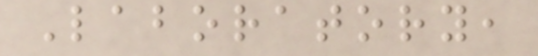Laboratory,
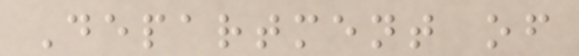Department of
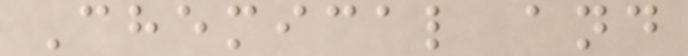Chemical and
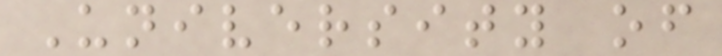University of
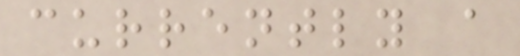currently a
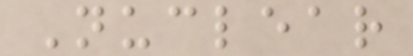Nuclear
